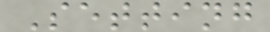Setting
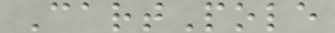CartPole
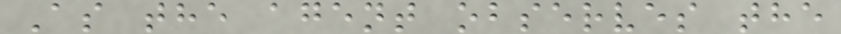As the agent observes the
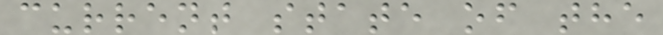current state of the
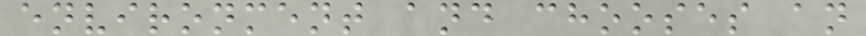environment and chooses an
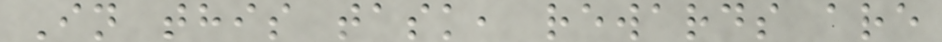In this task, rewards are
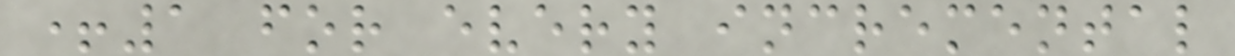+1 for every incremental
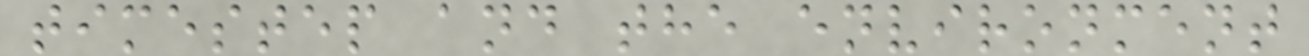timestep and the environment
